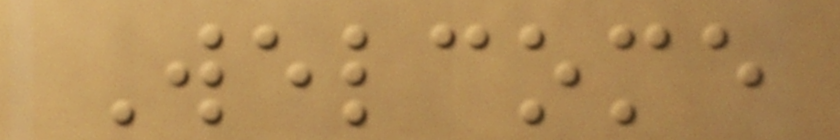Welcome
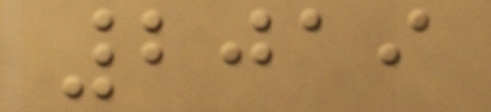2019
